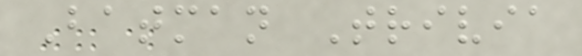Batman Trivia
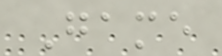Game
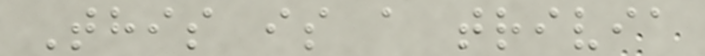This is a trivia
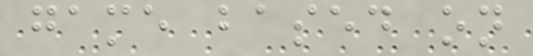game based on
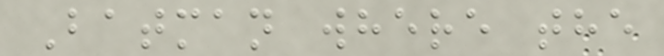Batman where the
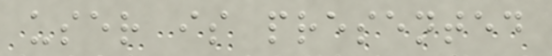user is presented
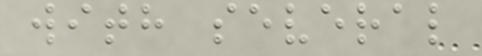with several
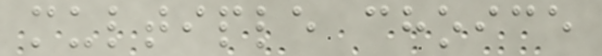multiple choice
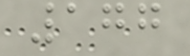177
